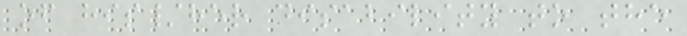of his/her disability to the
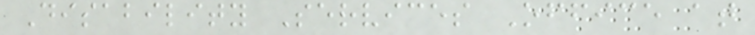Disability Services Office at
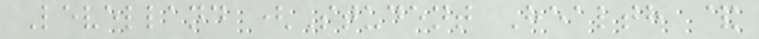Levelland (Student Health &
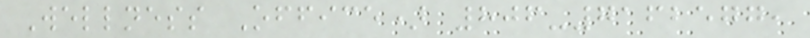Wellness Office) 806-7162577,
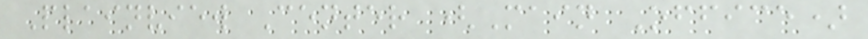Plainview Center (Main Office)
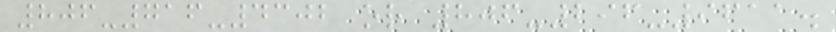806-716-4302 or 806-296-9611.
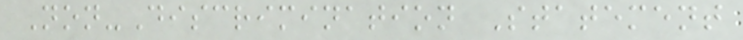Non-Discrimination Statement
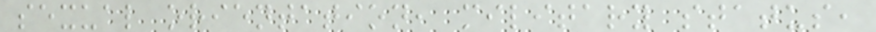sexual orientation, military status,
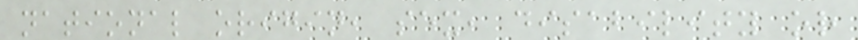national origin, sex, disability or
